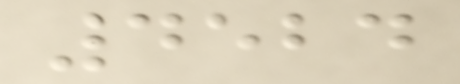4524
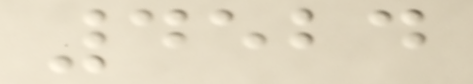4524
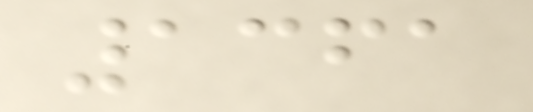1361
